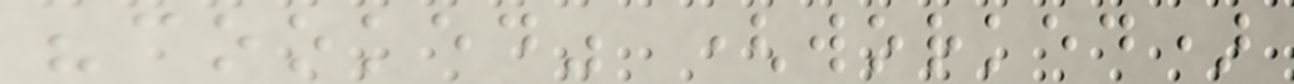"cooked" (worked)
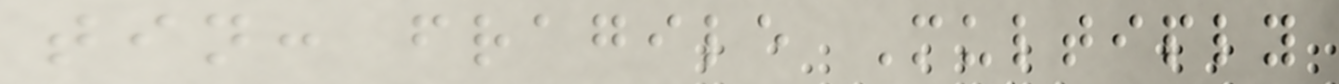tin: fragile Multiply
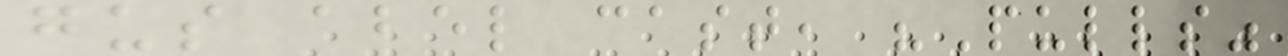gus abel cast, "Pulls"
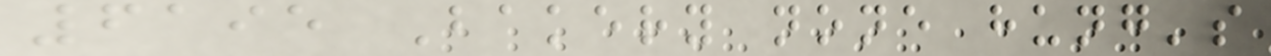6195 Bakery none hung's
